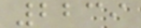2239
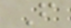F
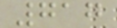717
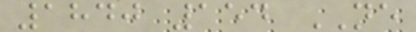1840 154 NE
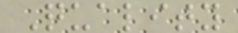Quality
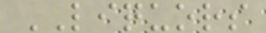LIQUORS
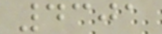4301
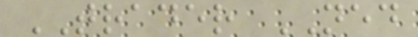TRADER NED
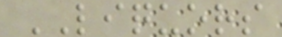LIQUORS
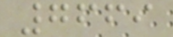7669
